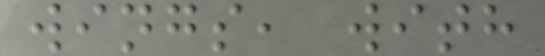wings, with
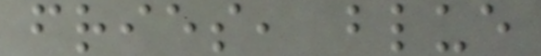fries, blue
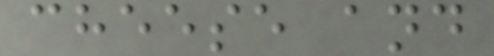cheese and
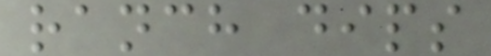ranch dips
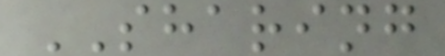SHARING
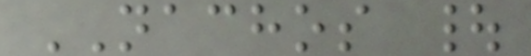NACHOS |
